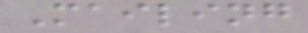Mailing
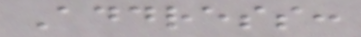Address:
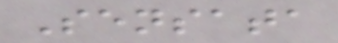Sensata
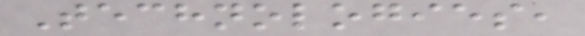Technologies,
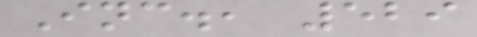Inc., 529
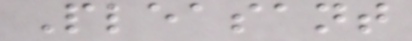Pleasant
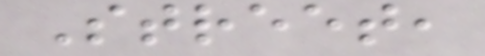Street,
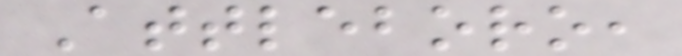Attleboro,
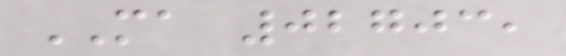MA 02703,
